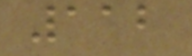112
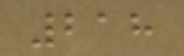218
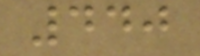440
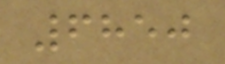6850
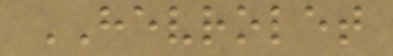HEVROLET
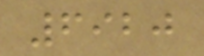6920
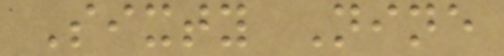Sixty Nine
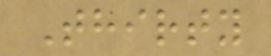Thirty
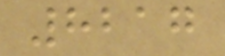8217
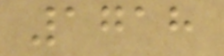1718
